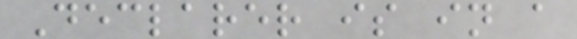Declarer is in a
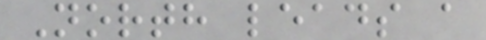North leads a
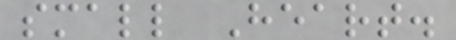small Heart.
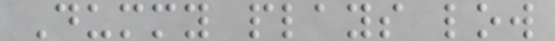Dummy plays low
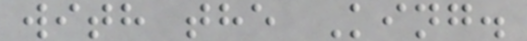with the King.
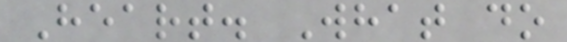Heart. What do
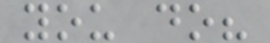you do?
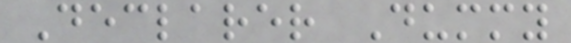Declarer Dummy
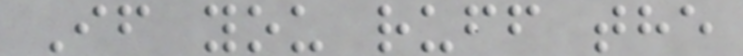If you ruff the
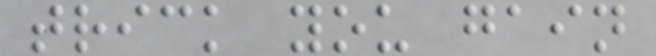trick you gain
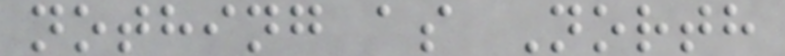nothing as North
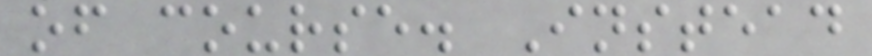of course. Instead
